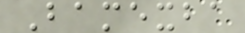Bamexba
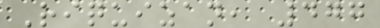Riquizan, 477
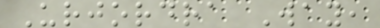Urjordra Way,
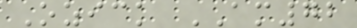Ozick AM72
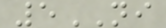5NI
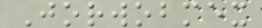Jorwobmex
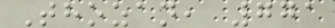Thozan, 771
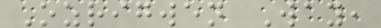Ozrigwen Way,
